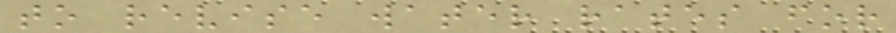to revise water rates for
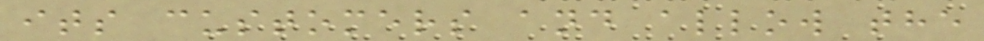its customers and allow the
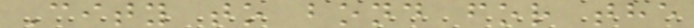City to bond for the
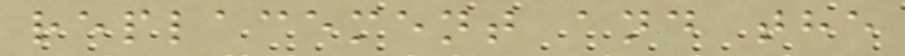replacement and the
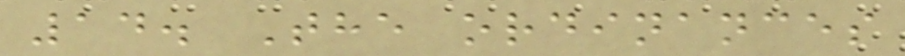14. The ordinances
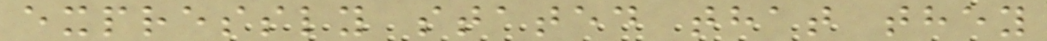expressly stated that they
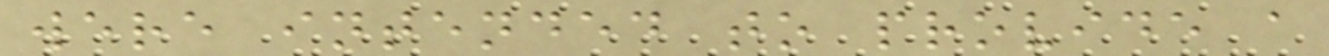were intended to provide a
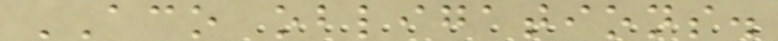ACO obligations.
